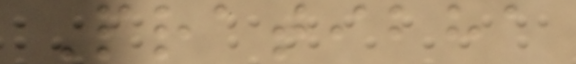Pratibha
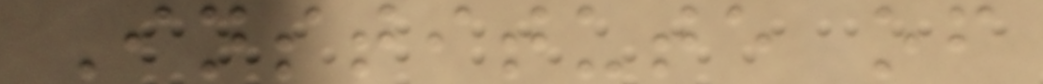Institute of
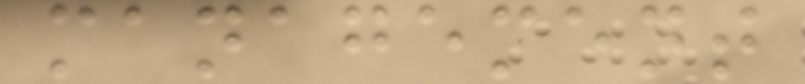management
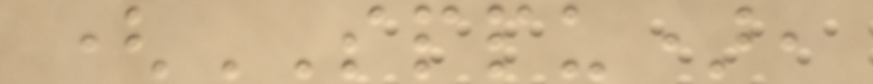(SPPU),
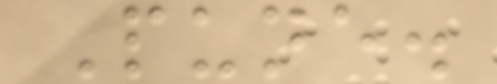Pune.
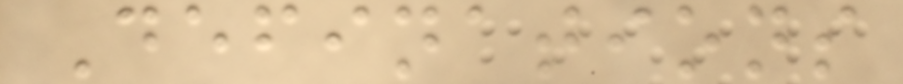Definations
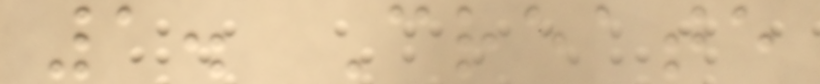1. Create
